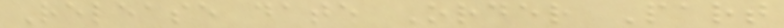Release date Order Part
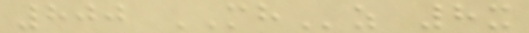800 MHz 8x
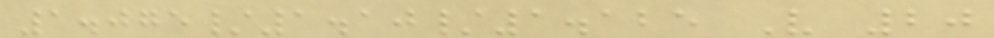1.075/1.10/1.125 V 20
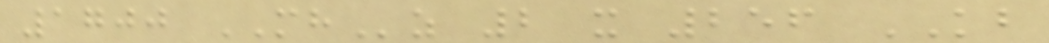1700 MHz 2 x 256 KB
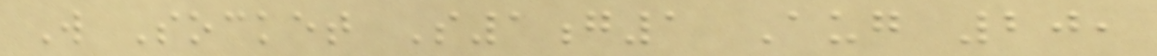W Socket S1g1 Aug 20,
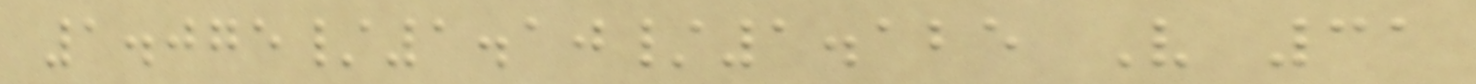1.075/1.10/1.125 V 31
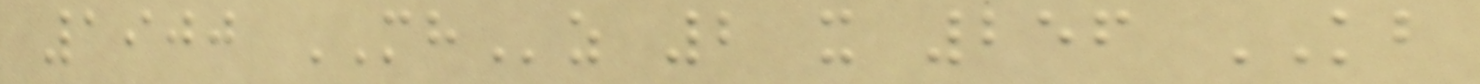1900 MHz 2 x 256 KB
